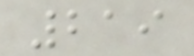219
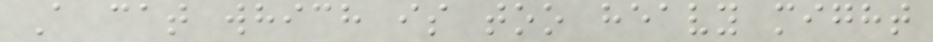A cat which is too heavy might
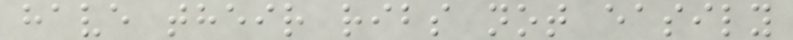have their ribs not easily
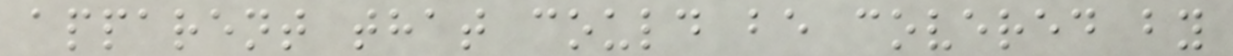apparent that could be covered by
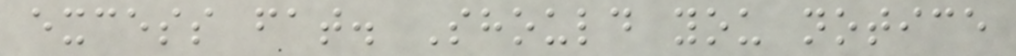excess fat. Should you notice
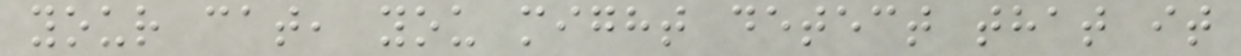your cat, you might detect that it
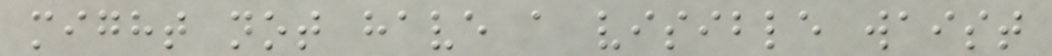might not have a visible waist
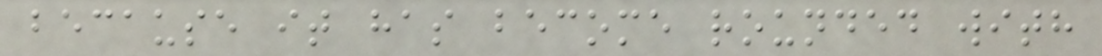because it has become rounded with
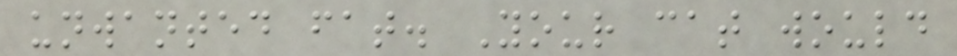unwanted fat. Your cat would
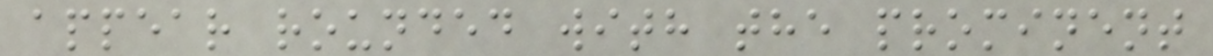appear rounded with the prominent
